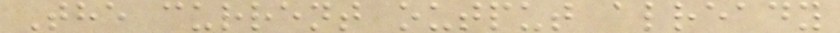The current output already
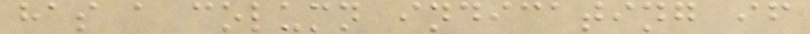has a column indicating if
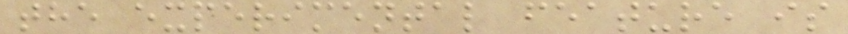the experimental feature is
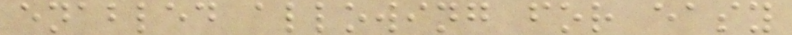enabled allowing for easy
